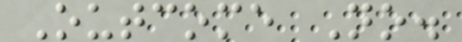Outcome No.
